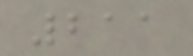211
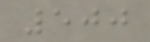500
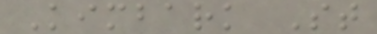Kimbark St
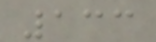133
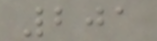201
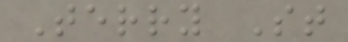Terry St
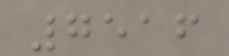7516
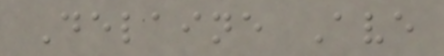Delaine Ave
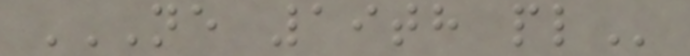NE 19TH PL
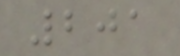201
